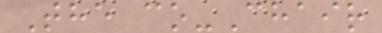The co-Chair
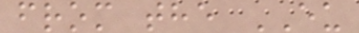from the EU
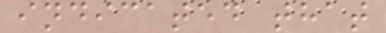indicated that
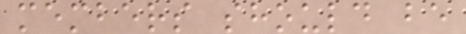members should be
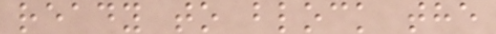ready to block the
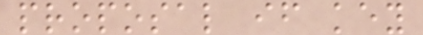proposal if key
